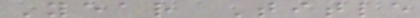Year Title
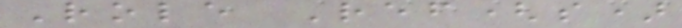Role Ref(s)
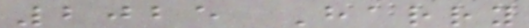2025 Harry
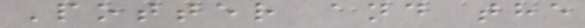Potter and the
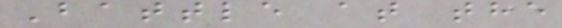Battle at the
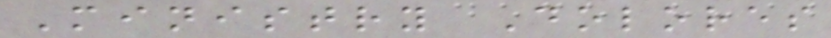Ministry Dolores
